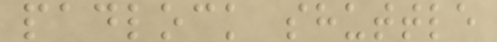padlock shuttle
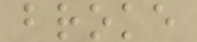broke
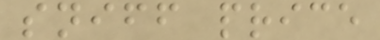sniff price
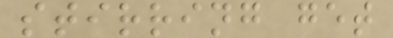stirring get
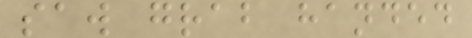saw grab handed
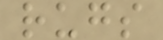rugs
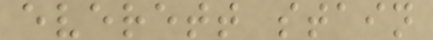everett stain
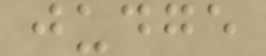judge
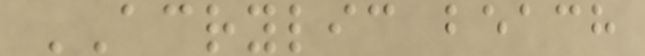ACRYLIC beach
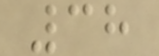38
